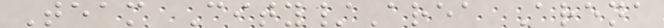Team City/Area Arena
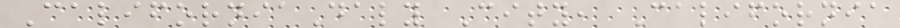CaliforniaDaly City, California
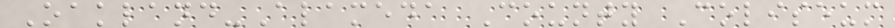Oakland-Alameda County Coliseum
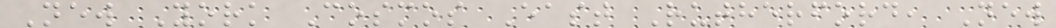New York Cosmos East Rutherford, New
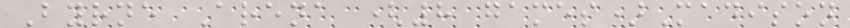Byrne Arena (8 games)Madison
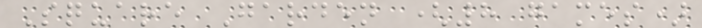Square Garden (8 games)
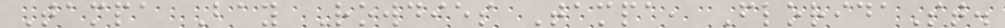Tampa Bay Rowdies Tampa, FloridaSt.
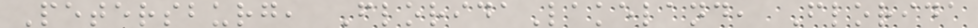Petersburg, FloridaLakeland, Florida
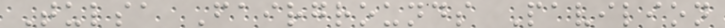Tulsa Fairgrounds Pavilion
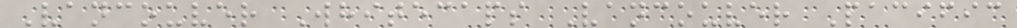Vancouver Whitecaps Vancouver Pacific
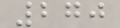270
